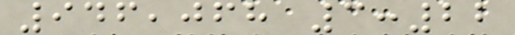946,068 3:22
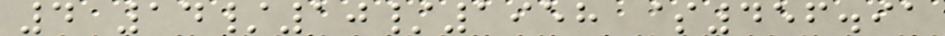4 14/10/1958 $456.91
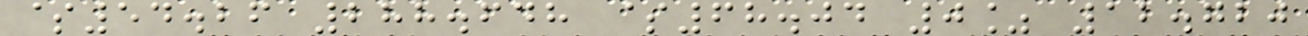$54.26 288.648 $68.04 0% 12.720
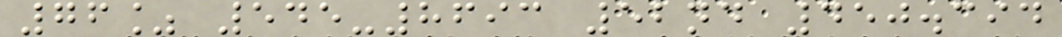76% 545-8693 52nd 450.394
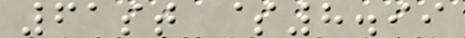61st $8.99
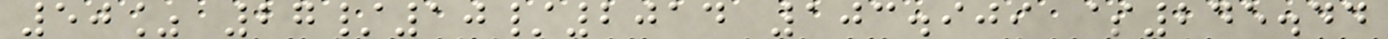50% 27/10/2014 103.909 $245.44
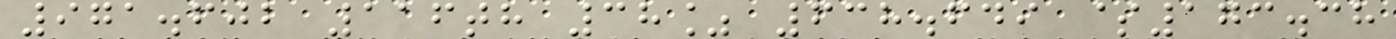971.602 116th 38% 638.649 $173.38
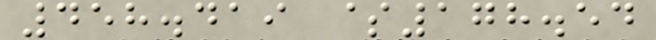458.419 $178.54
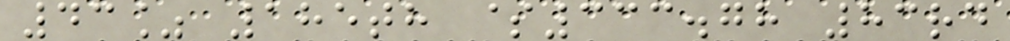43% 185th $333.78 83rd
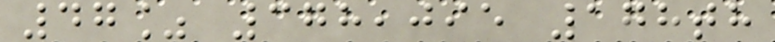47% 378,095 178th
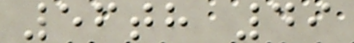56th 49
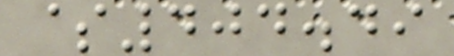$404.49
